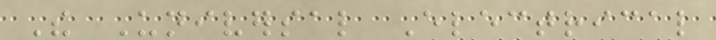The Universal Electrical
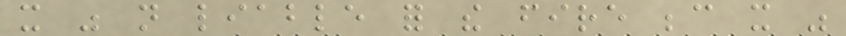it was not liable for the fire because it was
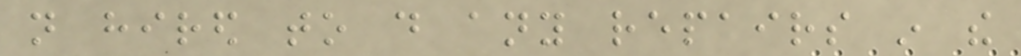not hired to do any repairs in the
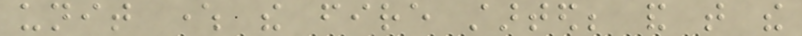unit where the fire started; and that the
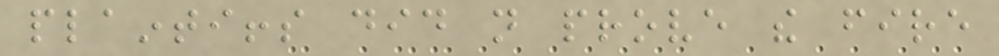plaintiffs did not prove the fire
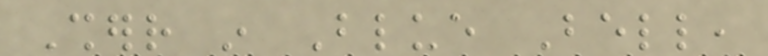Sherr in Blue Bell,
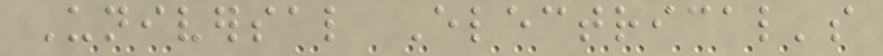Universal Electrical's
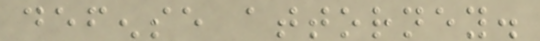defense attorney.
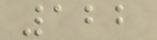122
